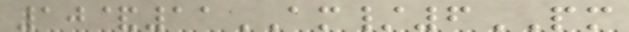10&11AM/6PM
